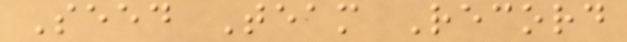Seed Team Record
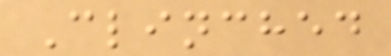Clinched
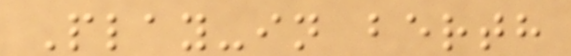Play-in berth
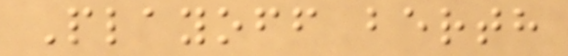Playoff berth
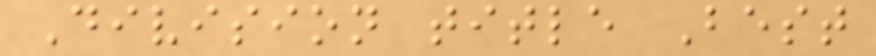Division title Best
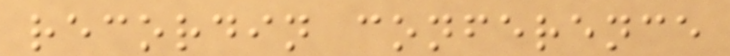recordin conference
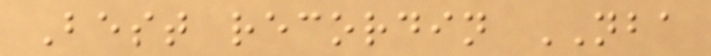Best recordin NBA
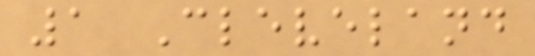1 Cleveland
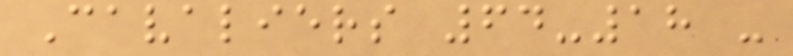Cavaliers 64-18 -
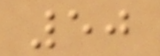50
